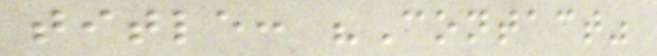title: "Contact"
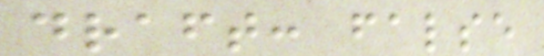draft: false
